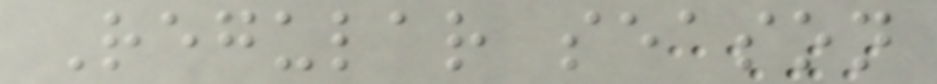Regular season
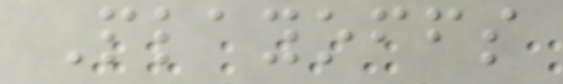Playoffs
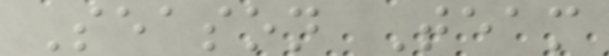Season Team
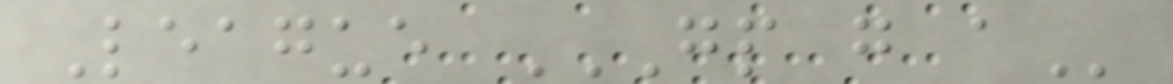League GP G A
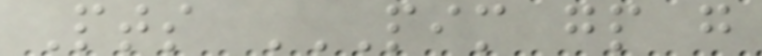Pts PIM GP G
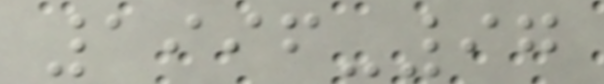1996-97
